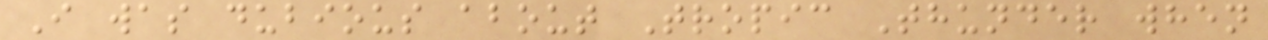I was dubious about Tropic Thunder when
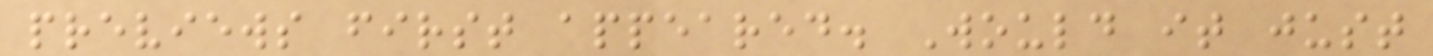previews first appeared. Would it just
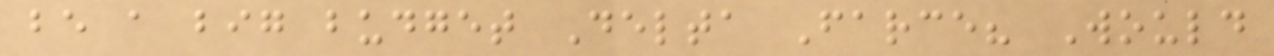be a big budget Delta Farce? Would
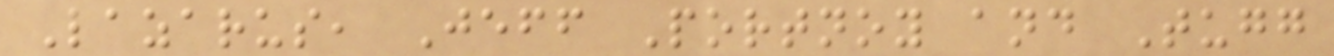Lazarus, Jeff Portnoy and Tugg
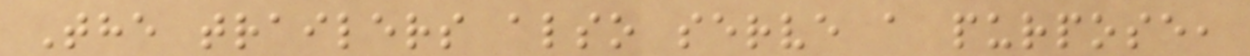The trailers also serve a purpose,
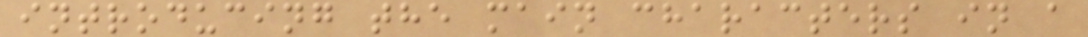introducing the main characters in a
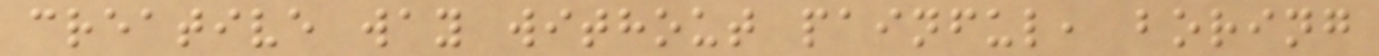creative way without painful, boring
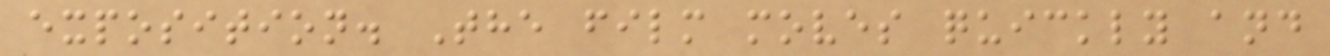exposition. The film moves quickly and
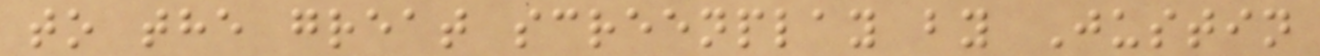to the great screenplay by Justin
